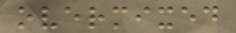overmixed
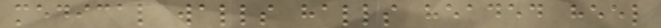medical walls halls headed heel
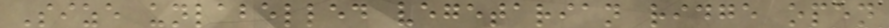Size unlabelled vegetarian ridge open
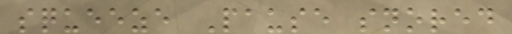squeeze Pause snored
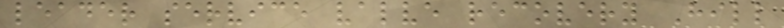leader service valve recovery Hill
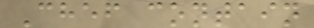Chef contain
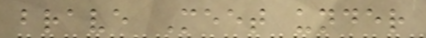brave Meet under
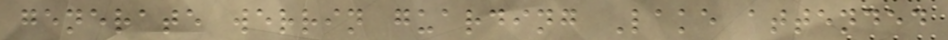generate werrin guarding Lake attended
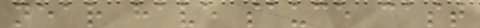near have sauce cast
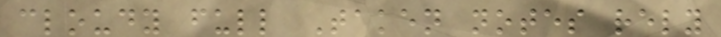cloudy full Taken notes rely
